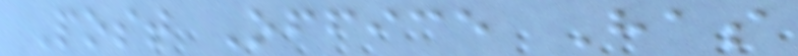Post Office Has
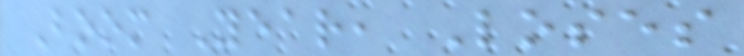Boom Year, Loses
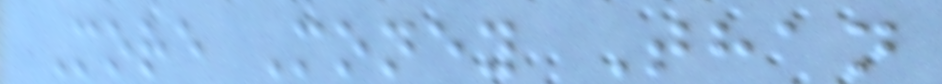More Money Than
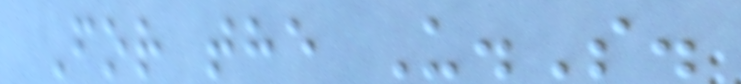For the U.S.
